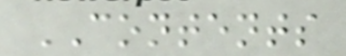CONTENTS
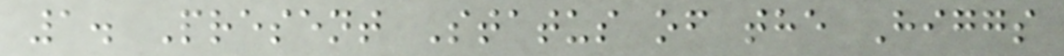1. Present Status of the Higgs
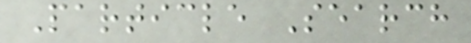Particle Search
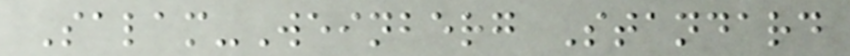Salam-Weinberg Standard
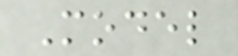Model
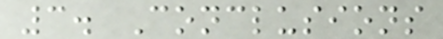3. Conclusions
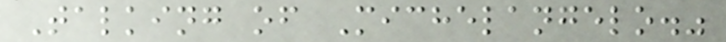Talking of Michelangelo."
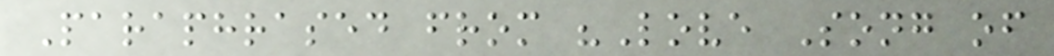Paraphrased from "Love Song of
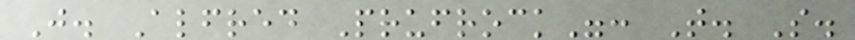J. Alfred Prufrock": T. S.
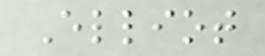Elliot
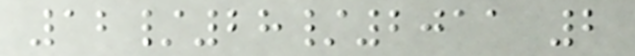12/28/2011 2
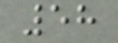58
